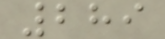289
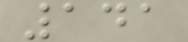141
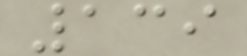139
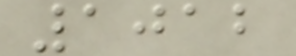1012
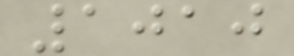1010
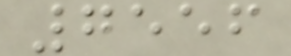7556
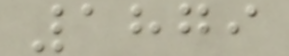1879
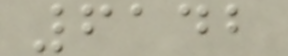6142
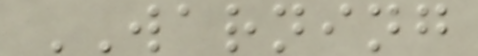WARNING
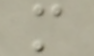m
